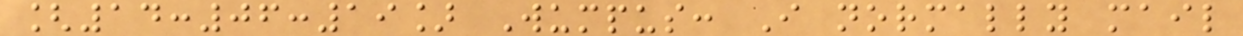[14:06:19] Wumpus: I normally mail
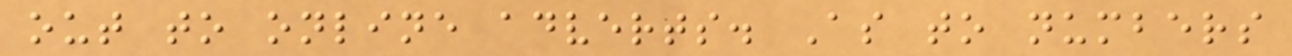out to online adverts. As to numbers
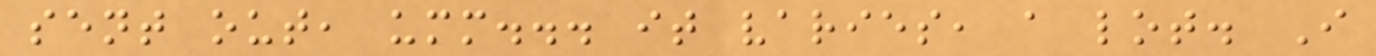sent out, umm... it varies, a lot. I
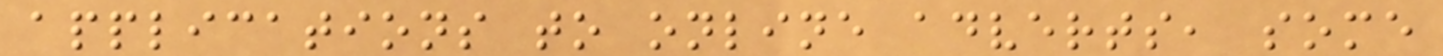applications to online adverts, some
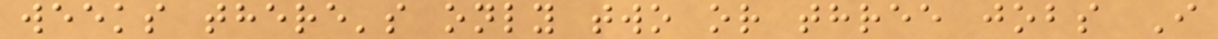weeks there's only two or three jobs I
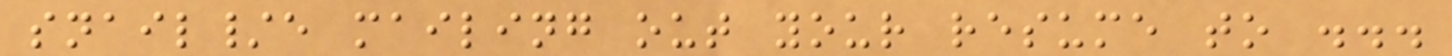snail/e mailing out your resume to ...
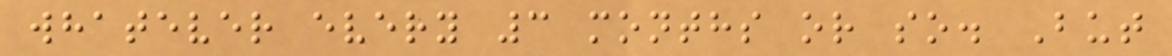whatever every 3 months or so. But
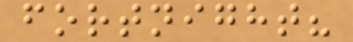fortnight?
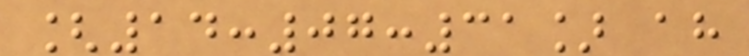[14:07:31] ah
